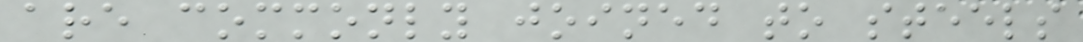are commonly joined to steels
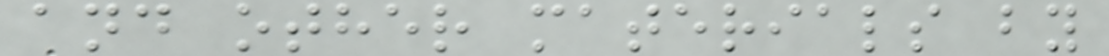and other materials by
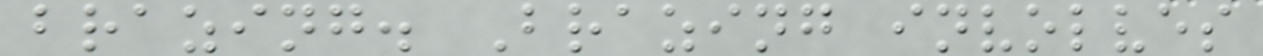brazing. Brazing involves
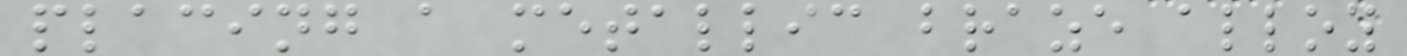placing a metallic braze alloy
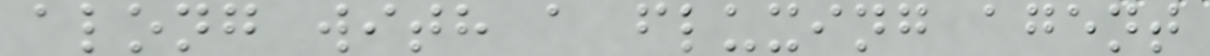along with a fluxing agent
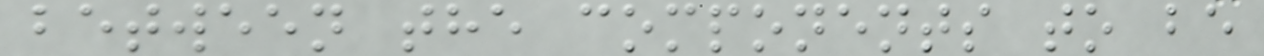between the components to be
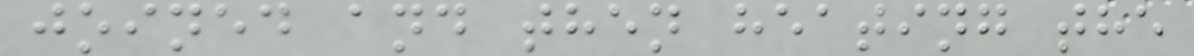joined and then heating the
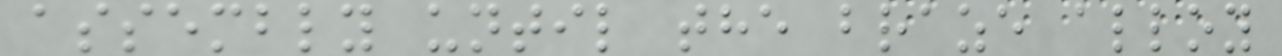assembly until the braze alloy
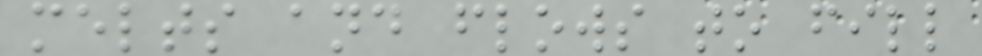melts and flows to fill
